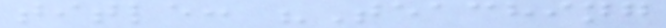title: "Teaching
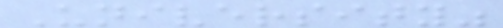University"
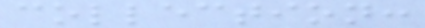collection:
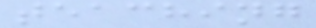teaching
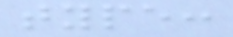type:
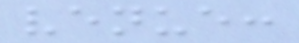venue:
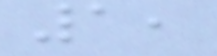1,
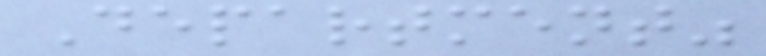Department"
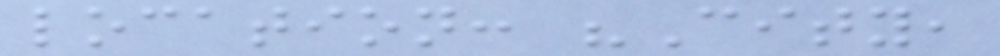location: "City,
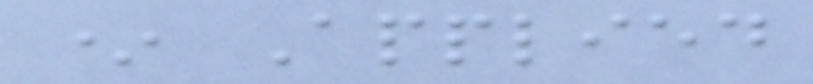* Applied
